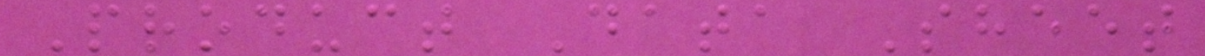Product Data Sheet
